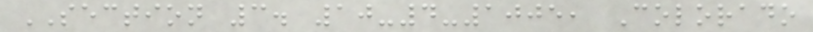SECTION 3. 10-4-1005, Colorado
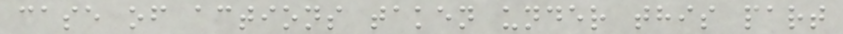case of actions taken under this part
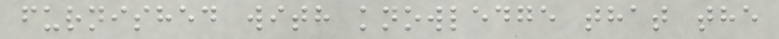furnished with knowledge that the
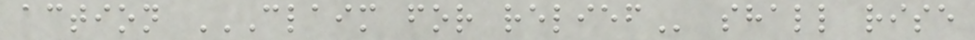action CLAIM FOR RELIEF shall rise
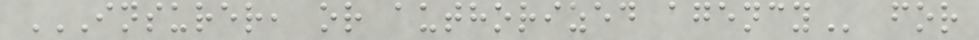INSURER, OR AUTHORIZED AGENCY for
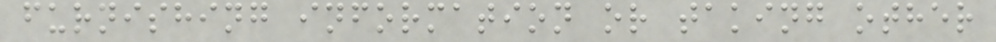furnishing information or taking other
